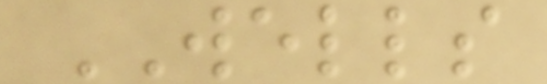WELLS
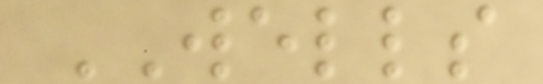WELLS
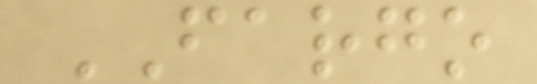FARGO
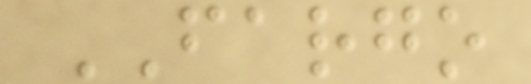FARGO
